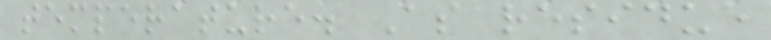temperature. As residue
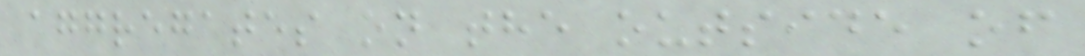aggregates on the outside of
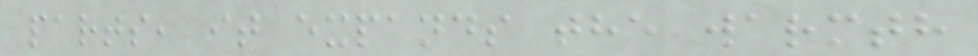parts, it expands the warmth
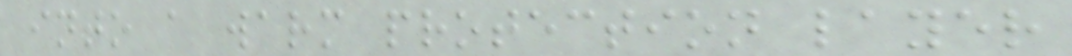into a warm protection layer
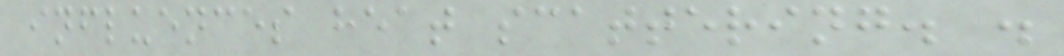influences heat scattering. .
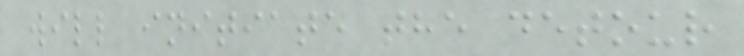will initiate the detour
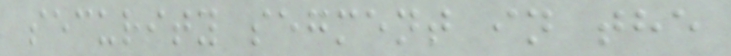security segment in the
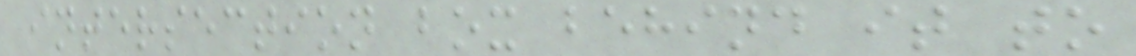intersection box behind it to
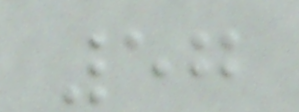57
